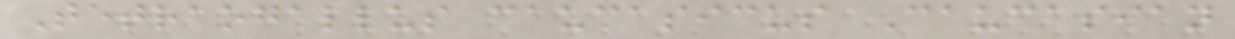Tetraogallus caucasicus Caucasian
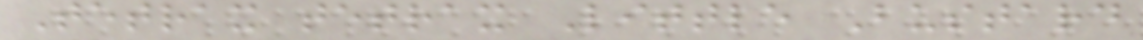Tetrax tetrax Little Bustard
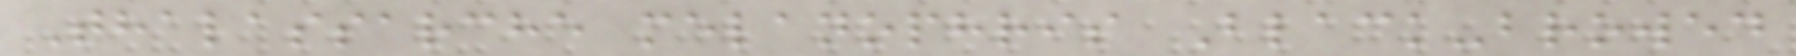Thalassarche melanophris Black-browed
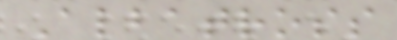Albatross
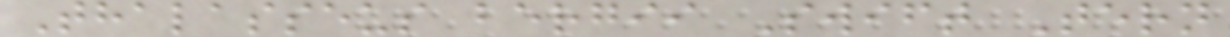Thalasseus bergii Swift Tern
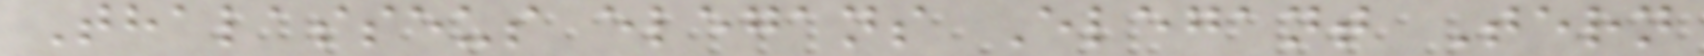Thalasseus elegans Elegant Tern
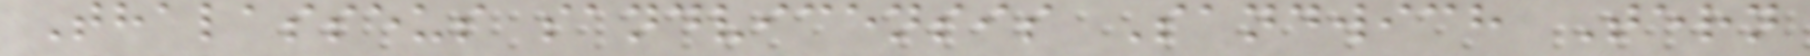Thalasseus sandvicensis Sandwich Tern
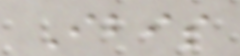Ibis
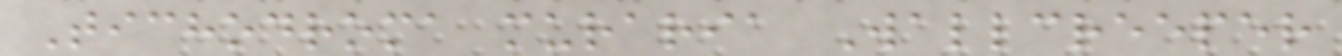Tichodroma muraria Wallcreeper
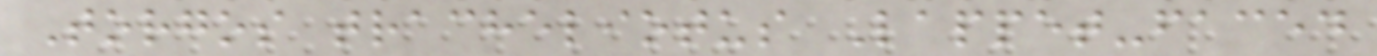Torgos tracheliotus Lappet-faced
